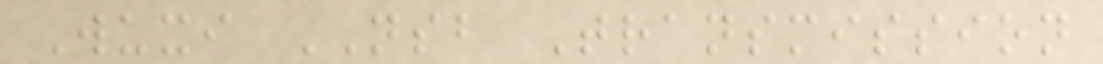Wuxi NSB Transmission
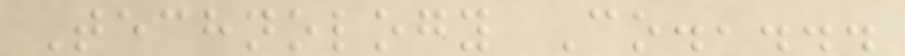Technology Co.,...
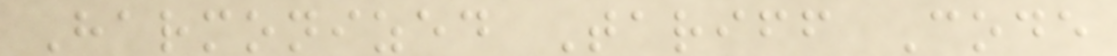Harmonized Tariff Code
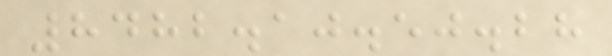8482.10.50.28
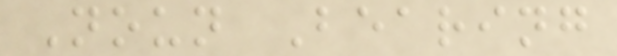Noun Bearing
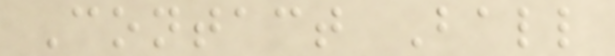Contact Ball
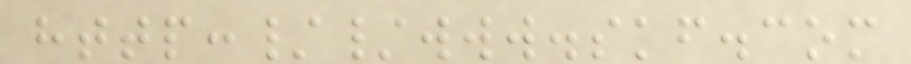http://www.skf.com
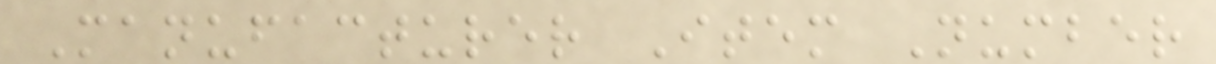Manufacturer Item Number
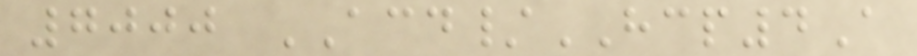7000 ACD/HCP4A
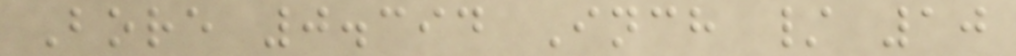Bore 0.394 Inch / 10
